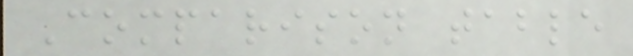Comparison table
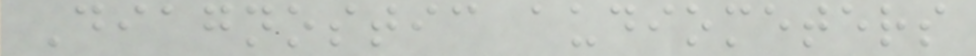Diagnostic audiometers
